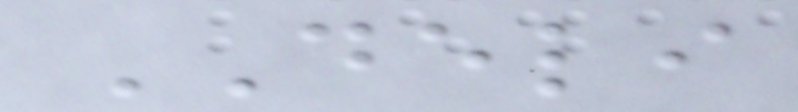DELI
